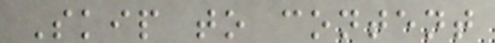Skip to content
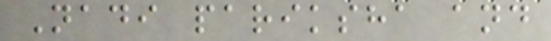Nadi pariksha and
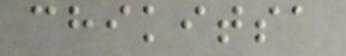chikitsa
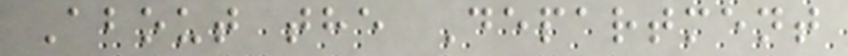About the Department
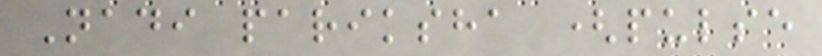Nadi pariksha (pulse
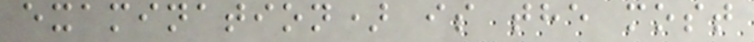examination) is the most
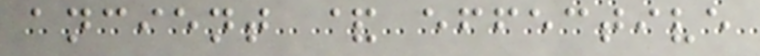ancient & effective
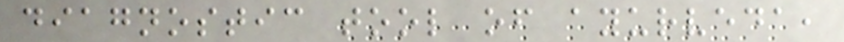diagnostic tool of ayurveda,
